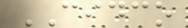CIDCO
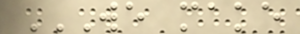WE MAKE
